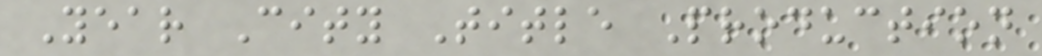Year City Title Production
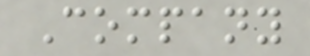Company
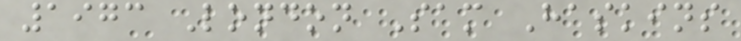1973 London Sam Haskins
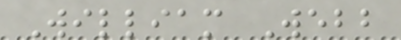William Webb
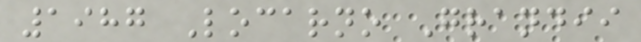1987 Locarno Grandii
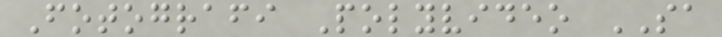Fotografi Polyvideo SA
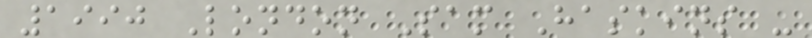1990 London Sam Haskins -
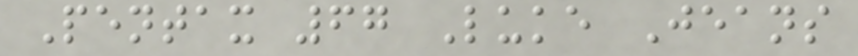Pentax 67 Luke Jeans
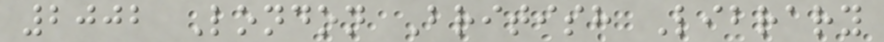2002 London British Library
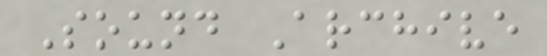Sound Archive
